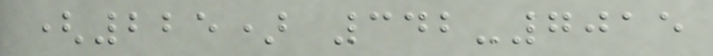(225) 342-7015
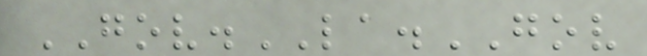GOV.LA.GOV
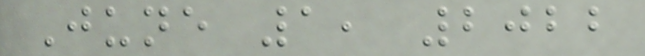June 1, 2022
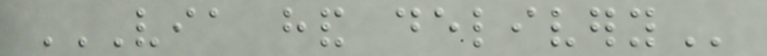VIA HAND DELIVERY
